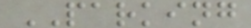PARKING
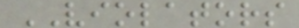VIOLATORS
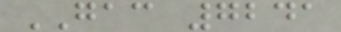GAC 7241
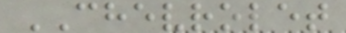CHEVROLET
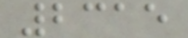2315
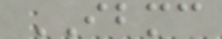IBMC
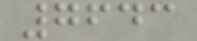7643
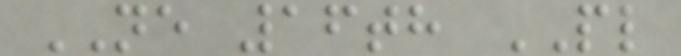NE 16th PL
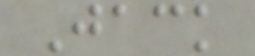Jack
